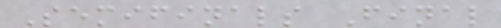Semifinals Final
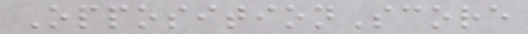OppositionScore
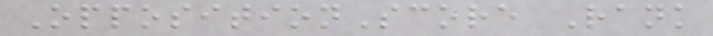OppositionScore Rank
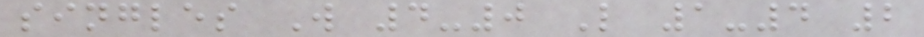singles W 4-0 L 1-4 2
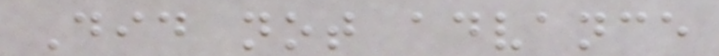Did not advance
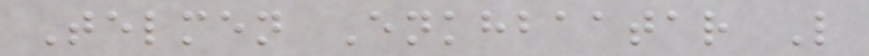Telmen Enkhbaatar L
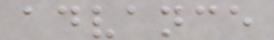advance
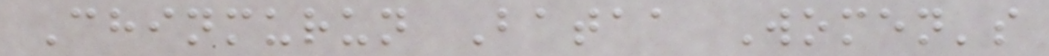Chinmurun Bataa Women's
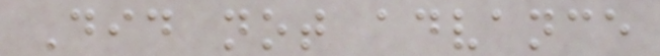Did not advance
